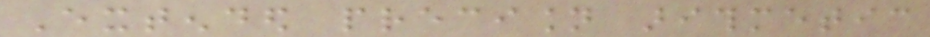Extended precision arithmetic
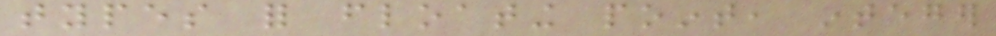types for floating point, integer
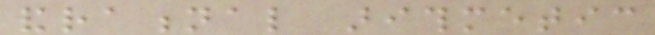andrational arithmetic
